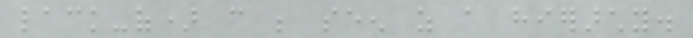lack-of) can be seen as a hierarchy.
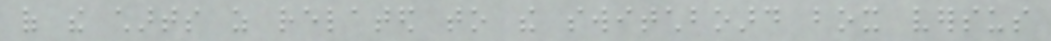of the charts as related to the switchboard box versus
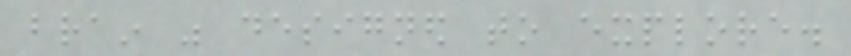brain was designed to explore.
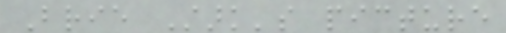Brie Stark's picture
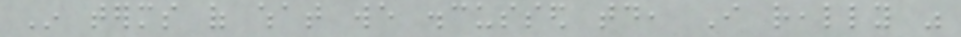In terms of what we discussed today, I really was
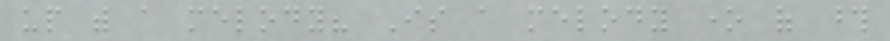up with a melody? Is a melody one of those
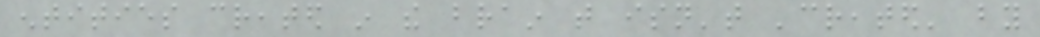entities created in the brain that isn't 'created' by
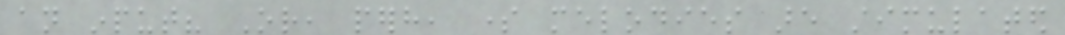an input? Or, perhaps, some melodies are stimulated
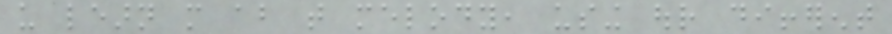us learn more about that melody, using our different
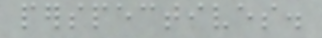perspectives.
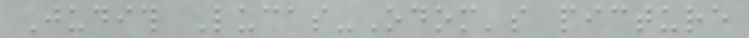Judith Lucas-Odom's picture
